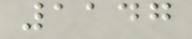1147
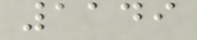1149
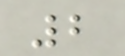2
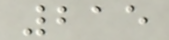215
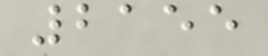2155
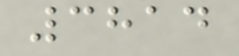3814
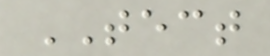TECT
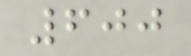600
